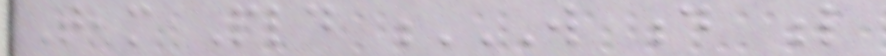Team Pld W D L
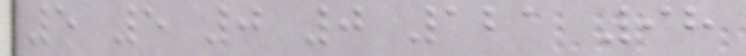5 5 0 0 121 98
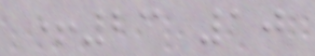+23 10
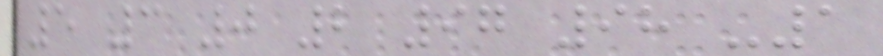5 3 0 2 97 98 -1
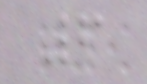6
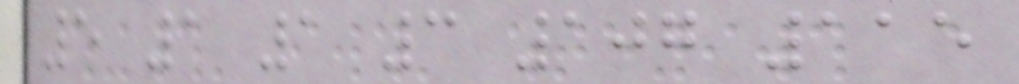5 1 1 3 107 115
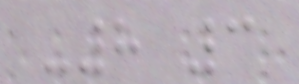-8 3
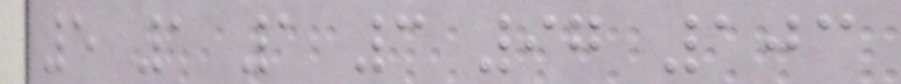5 1 1 3 97 103
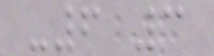-6 3
